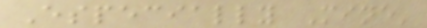Especially Mine'
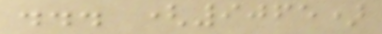... (9065)
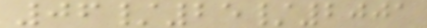06/25/2001
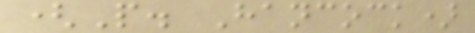(P. Hancock)
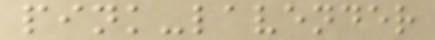pink-lavender
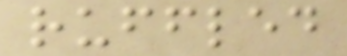ruffled
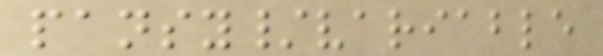pansy/variable
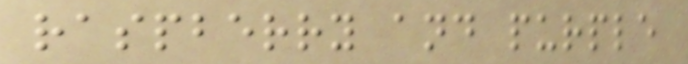raspberry and purple
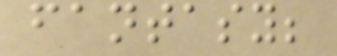fantasy;
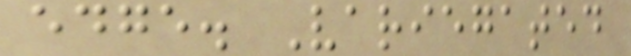edge. Variegated
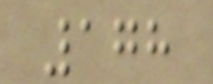178
